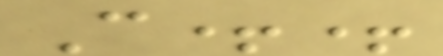C++
